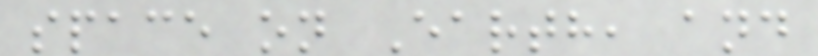space on Earth, and
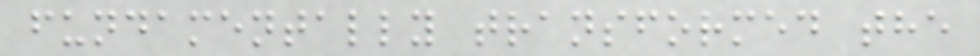fundamentally transformed the
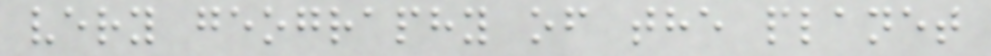very geography of the planet
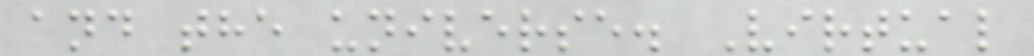and the universe. Virtual
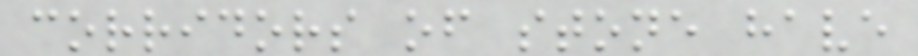corridors of stone have
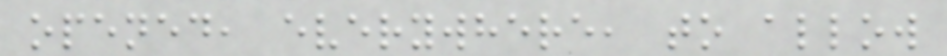opened, everywhere, to allow
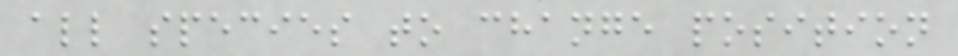all species to change position
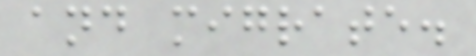and migrate.
